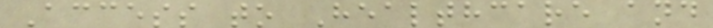Access to Healthcare and
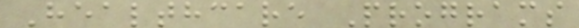Healthcare Programs
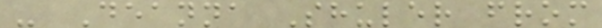- Deanna Shuler from
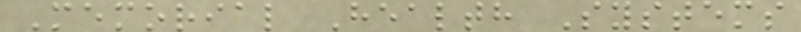Memorial Health Systems
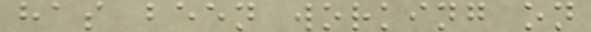has been working on
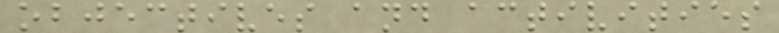objectives and activities
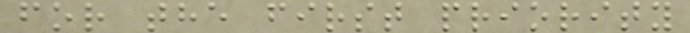for the first priority
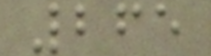265
